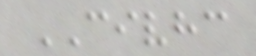CIVHC
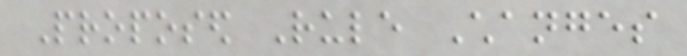Proposed Rule Changes
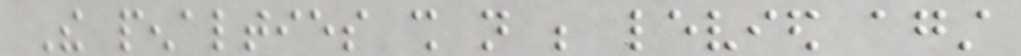The penalties shall not be levied against
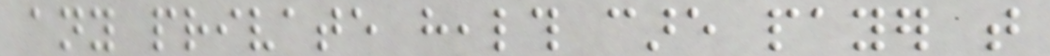any private health care payer that
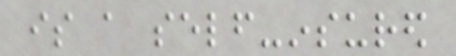is a self-insured
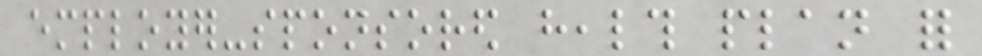employer-sponsored health plan for
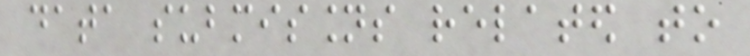data submissions related to
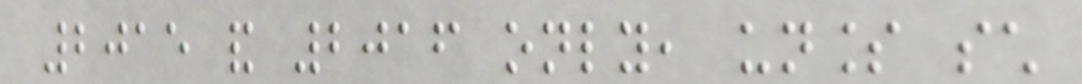2015 and 2016 only, unless such
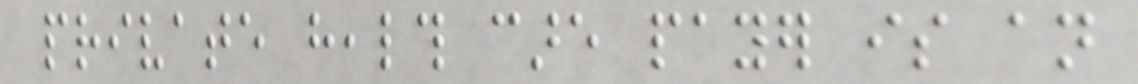private health care payer is an
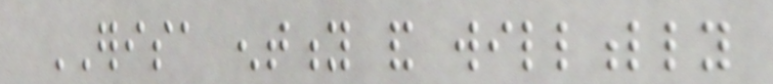ERISA entity and willfully
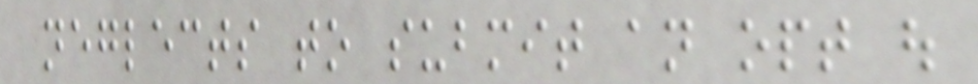neglects to submit an opt out
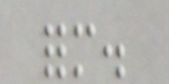form.
